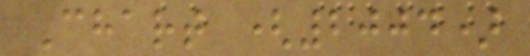Chart (2004)
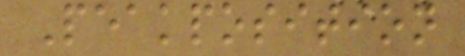Peakposition
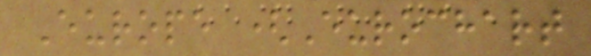Europe (Eurochart
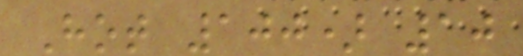Hot 100) 10
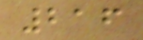216
